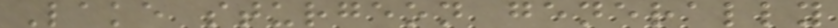Lake sturgeon generally
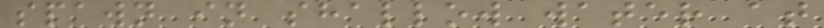spawn in shallow water at
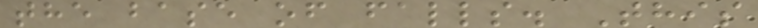the base of falls. This
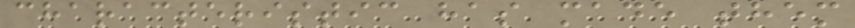characteristic has made them
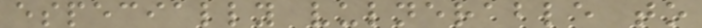especially vulnerable to
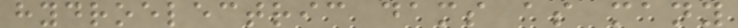hydroelectric dams as many
